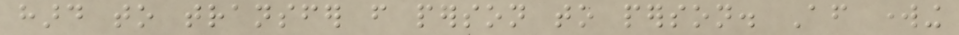hard to transfer from person to person. After working
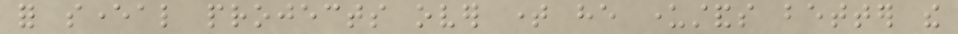for several projects over time he understands better the
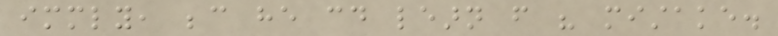immediately, because he could learn from his mistake.
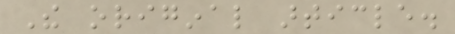The original article.
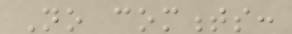No comments:
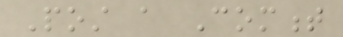Post a Comment
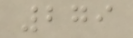279
